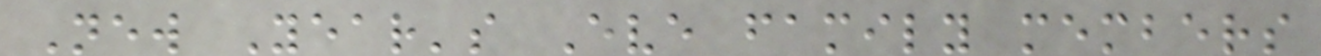New Year's Eve family members
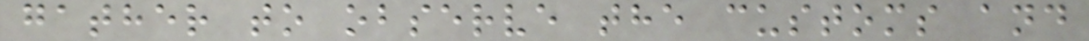gather to observe the customs and
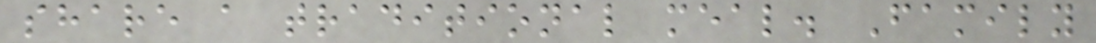share a traditional meal. Family
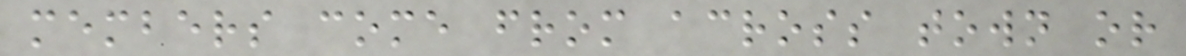members come from across town or
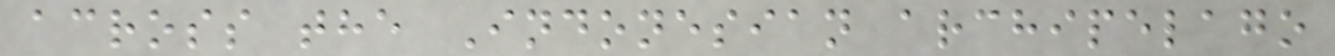across the Indonesian archipelago
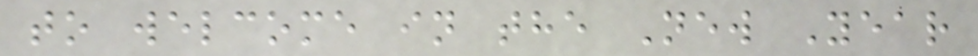to welcome in the New Year
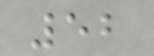52
